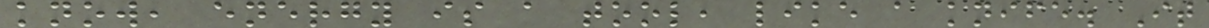know, energy is a tool, like a knife. It
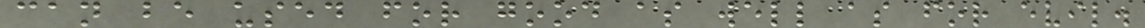can be used for good as well as for evil.
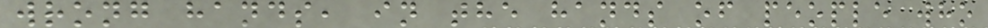wrong hands, in the hands of people who
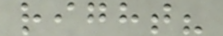right?
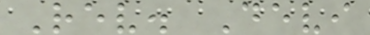Rev. Devi
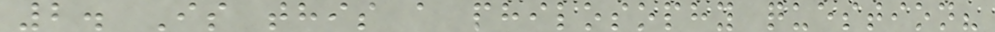2. Is this a philosophy question?
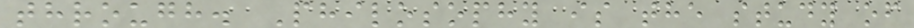through. Philosophy is the study of
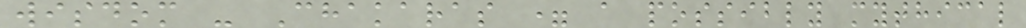wisdom - Chakaras = a possibly mythical
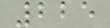225
